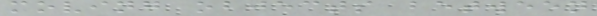moving objects between
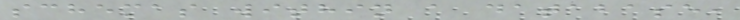schemas within a database,
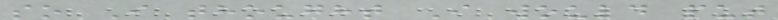so I thought I would put
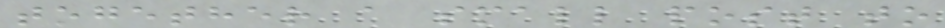together a small post to
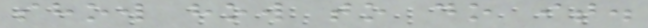show how to do it.
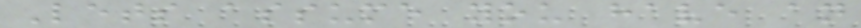Lets assume you have an
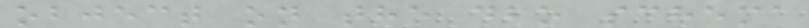object on the dbo schema
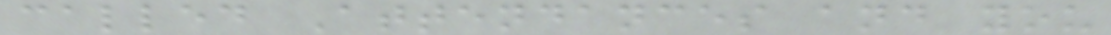called Attendances and you
